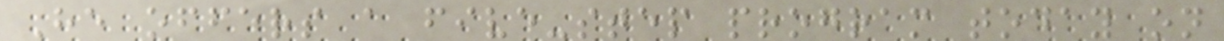He offers a five-step program today on
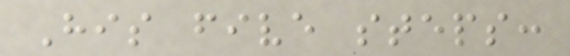His five steps:
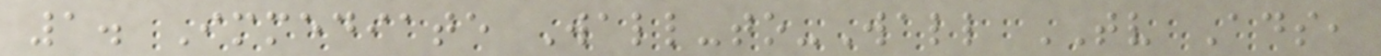1. Immediate Wall-to-Wall TV Ads,
